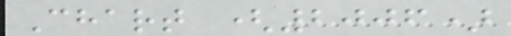Chart (2006)
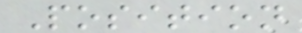Position
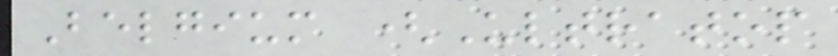Belgium (Ultratop
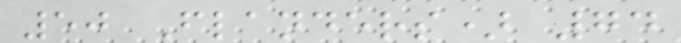50 Flanders) 74
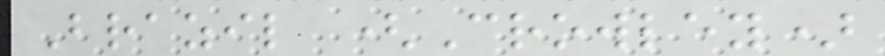Brazil (Crowley)
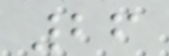26
